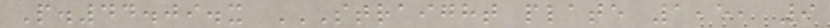P.44.09.x STRAIGHT PLATE 1,5, 9
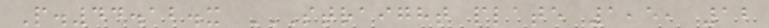P.44.12.x STRAIGHT PLATE 1,5, 12
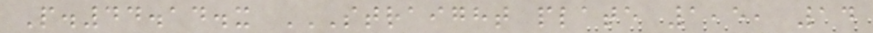P.44.14.x STRAIGHT PLATE 1,5, 14
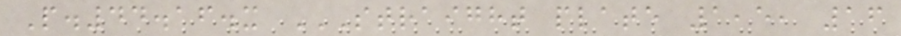P.44.16.x STRAIGHT PLATE 1,5, 16
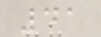41
